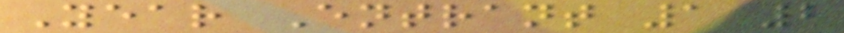Year Entrant 1 2
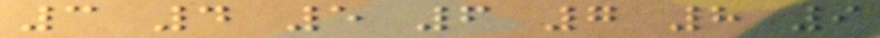3 4 5 6 7 8 9
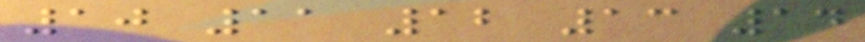10 11 12 13 14
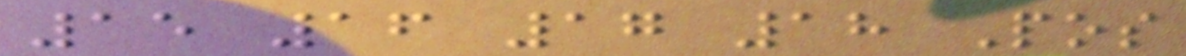15 16 17 18 Pos
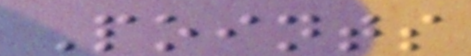Points
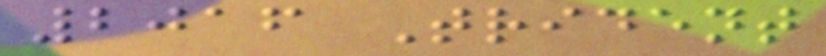2016 Trident
